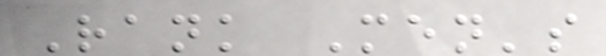Rank Men's
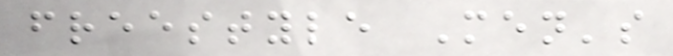freestyle Men's
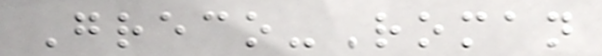Greco-Roman
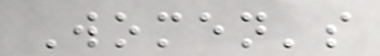Women's
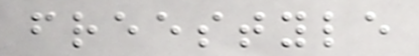freestyle
